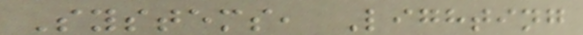Systems, Lighting
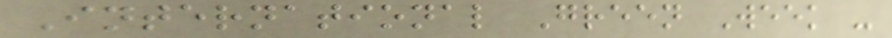International Green Week -
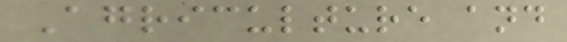Agriculture and
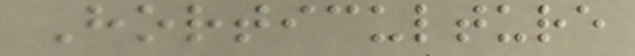Horticulture
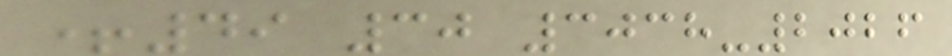+49 30 3038-2026
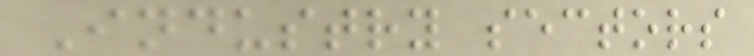Industry sectors
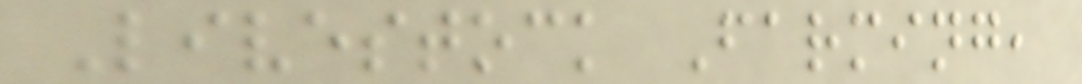Livestock Farming,
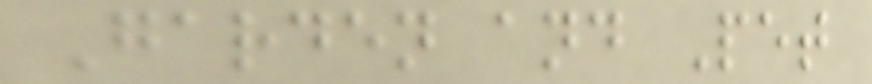Garden and Pet
